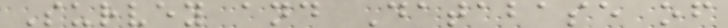Survey and Database of
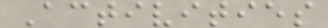Activities
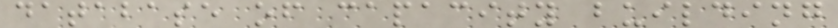database of capacity building
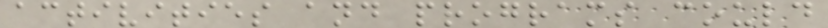activities and programs could
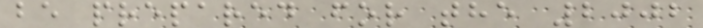be prepared for the 2002
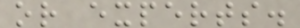or experts.
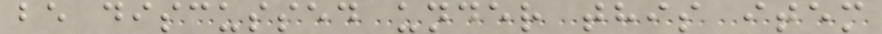be discussed under this item
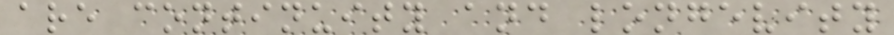are continuity and longevity
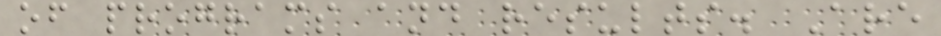of programs and results. Are
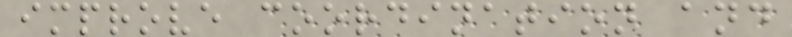improve coordination and
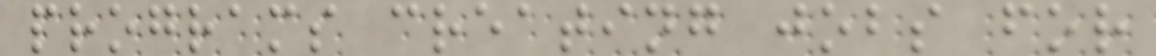programs creating jobs for
